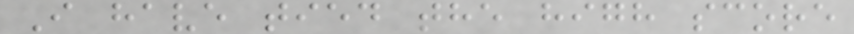I have tied the high score
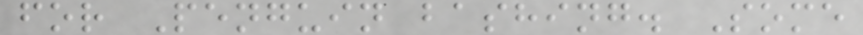for Penguin bashing. Some
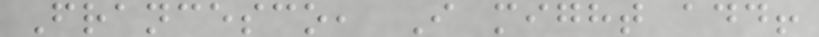Francesco, I might add!
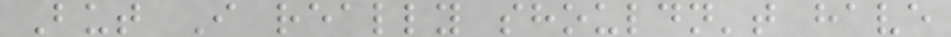But I really shouldn't have
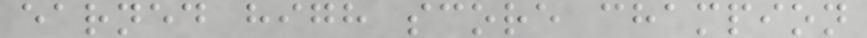earned high score champion
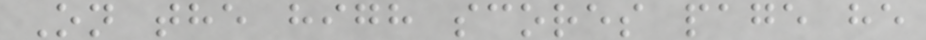On the high scores page he
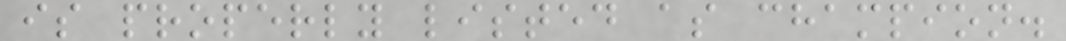is properly listed as champion.
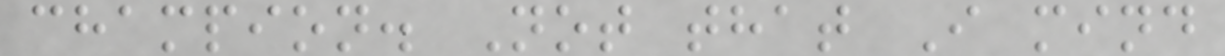champion. Not that I mind
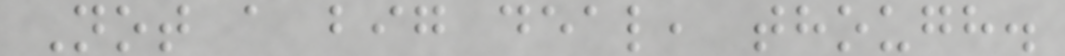Not a big deal, though.
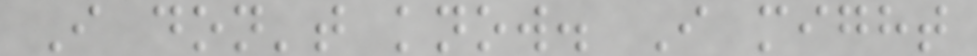I don't know. I might
